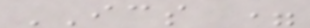ICS =
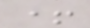+
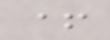+
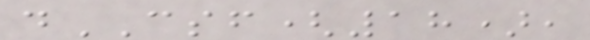dCSF(18),
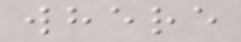where
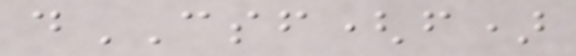dCSF(f)
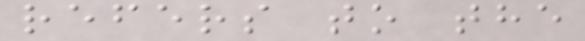refers to the
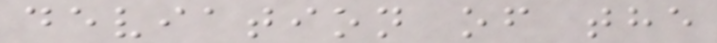deviation of the
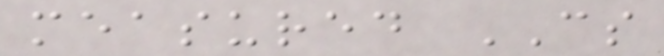measured CS
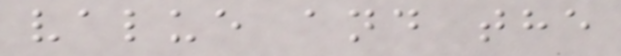value and the
